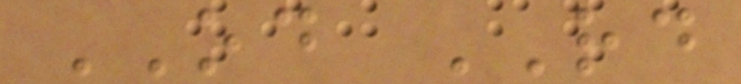OD RD
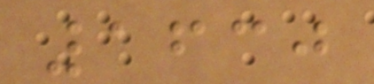1630
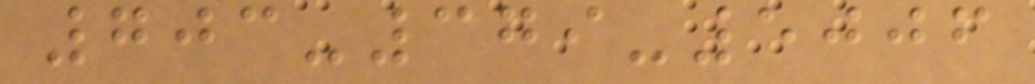703-379-5006
